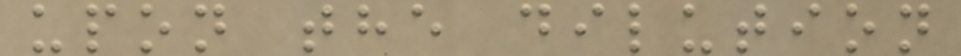upon the dilution
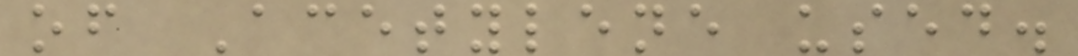of Acetylene used.
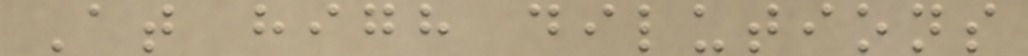At high dilutions
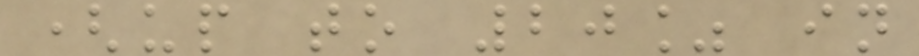(up to 20% in
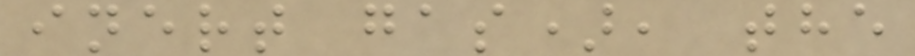inert gas), the
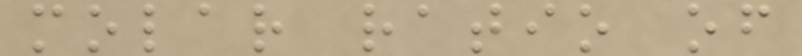molar ratio of
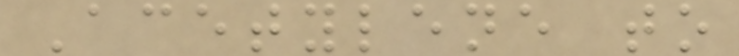Acetylene to
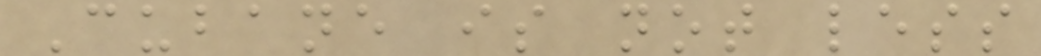Cubane is not less
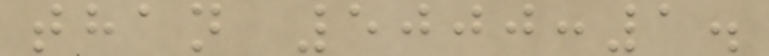than 5000:1.
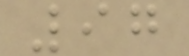97
